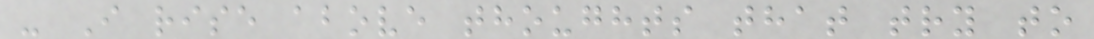- I rise above thoughts that try to
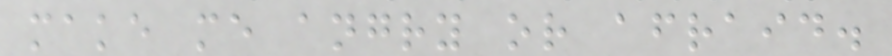make me angry or afraid.
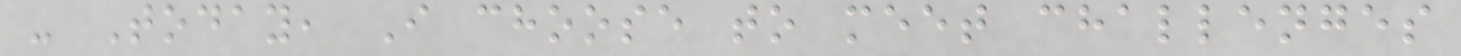- Today, I choose to meet challenges
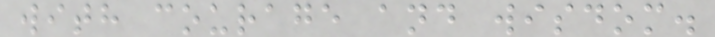with courage and wisdom.
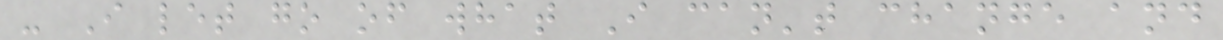- I let go of what I can't change and
